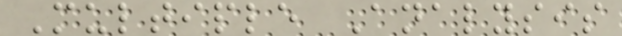Multiple Analysis
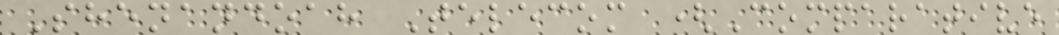Shenandoah Telecom (Comparative
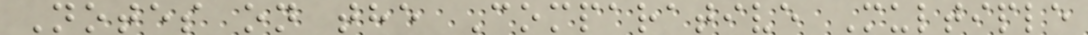Notes on the Comparative Multiple
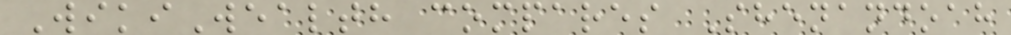WikiWealth compares Shenandoah
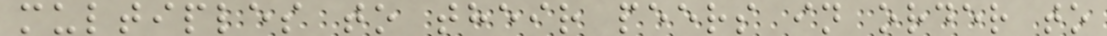multiples to their peers in order to
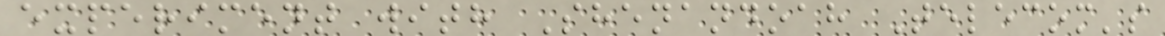experiment with Shenandoah Telecom's
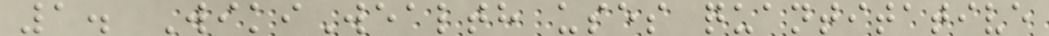1. WikiWealth uses quantitative
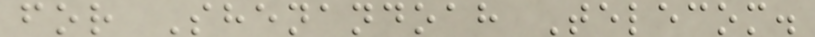for Shenandoah Telecom.
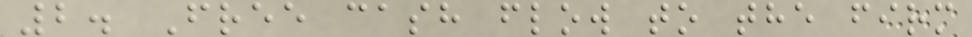2. Free cash flow to the firm
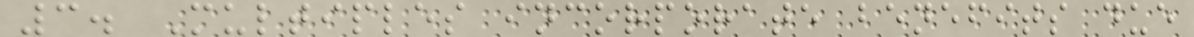3. Multiples incorporate benefits due
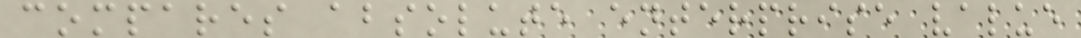compares absolute enterprise value
